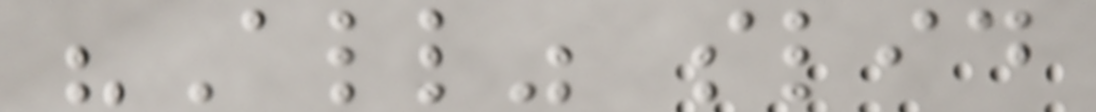"All" slid
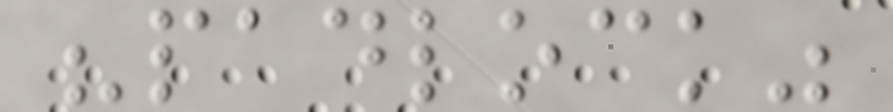"padlock"
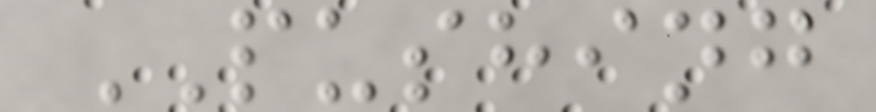PUSHING
